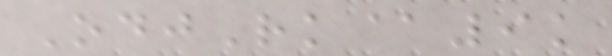OdjRk@9k
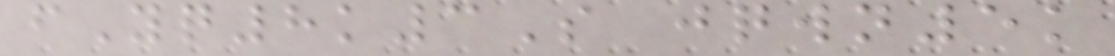fYq8k3S jqwn5k
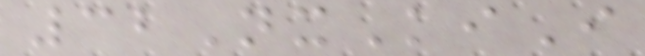32NxKiI
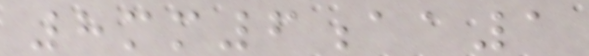8mm6aa1
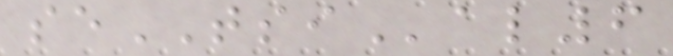seTSIal6
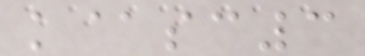k@sc3
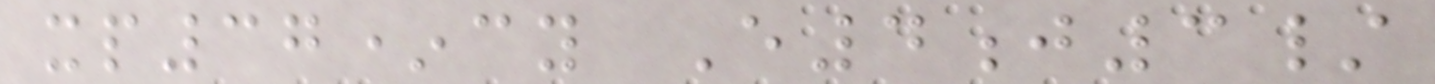xp37*cy E4j3/
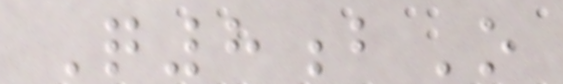Q8bO
